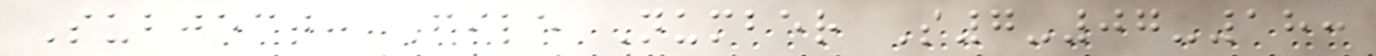Subject: File Number S7-07-18:
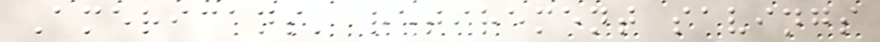Americans' retirement savings
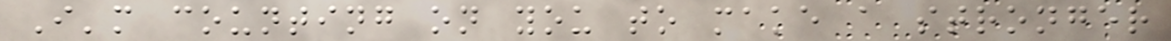I'm counting on you to make a stronger
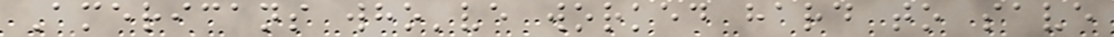Americans who've worked hard to save
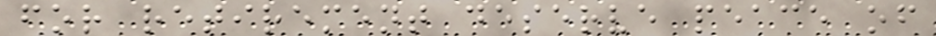for retirement deserve peace of
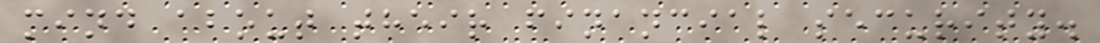mind about their financial security.
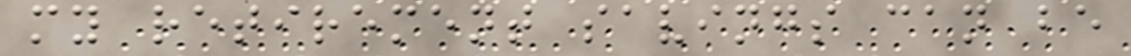my retirement savings can be
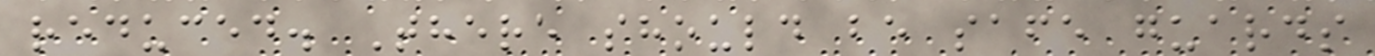reduced. There should be safe guards
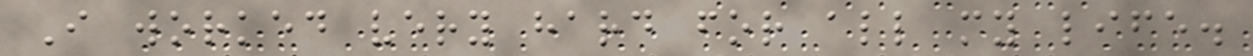I worked very hard for all my life.
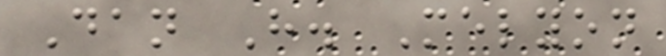Dan H. Melyon
